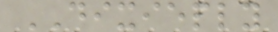DIXIEPLY
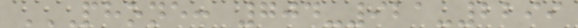PHONE: 704-921-2299
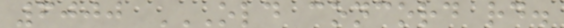6000 OLD CONCORD RD.
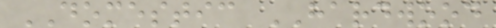DOMESTIC HARDWOOD
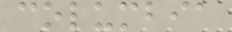columbia
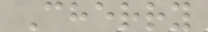Cherry
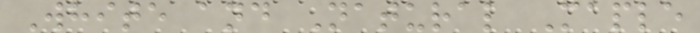White and Natural Maple
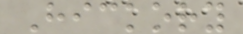Hickory
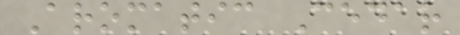Aromatic Cedar
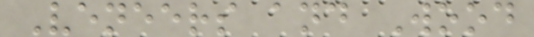Veneers and Wood
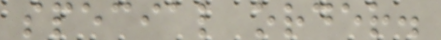special order.
